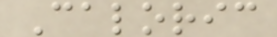Caloric
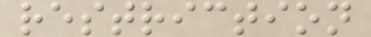restriction
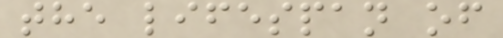the lifespan of
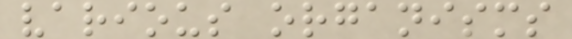various organisms
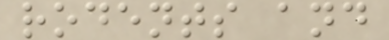rodents and
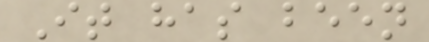It has been
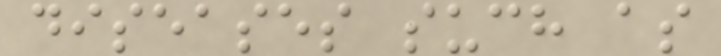diseases such as
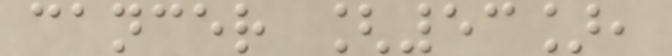cancer [53],
